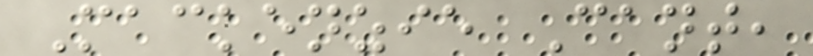Mackenzie Cant,
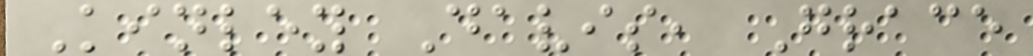Kinley Davis, Grace
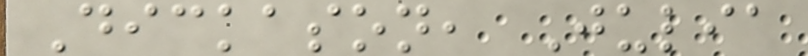Dickason, Julia
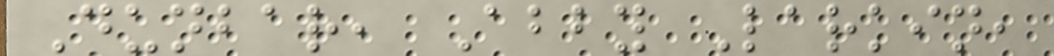Dunbar, Abby Larkin,
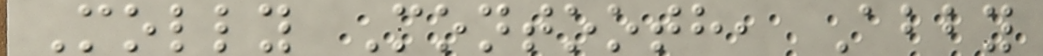Molly Montooth, Abby
